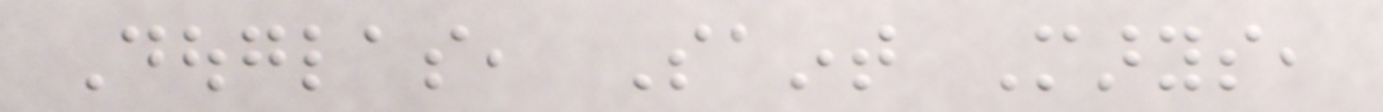Douglas, Saint Marys,
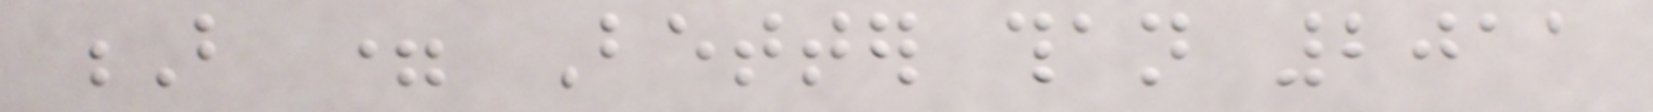B = Better than 2011
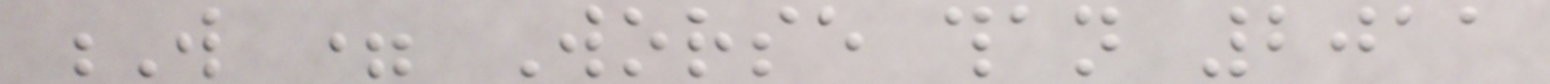W = Worse than 2011
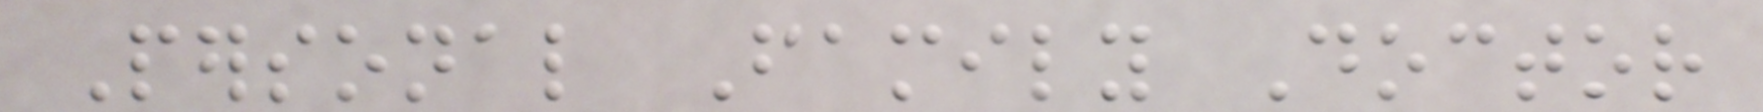Personal Family Doctor
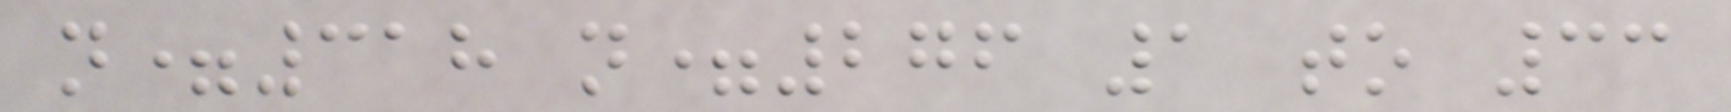n=318 n=276 1 to 33
